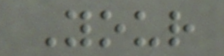Your
